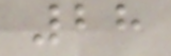28
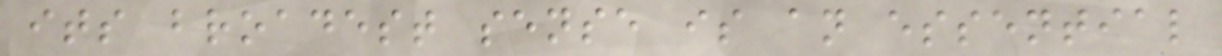its broadest sense is an essential
